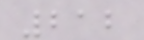212
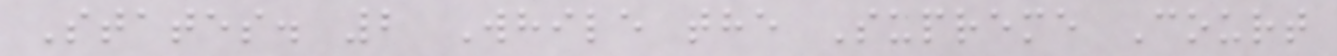States. 2 While the Supreme Court
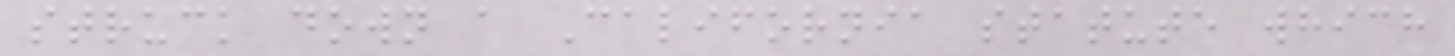struck down a California statute which
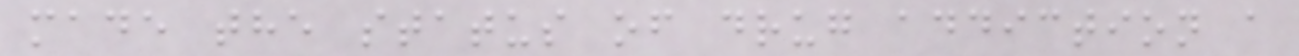made the status of drug addiction a
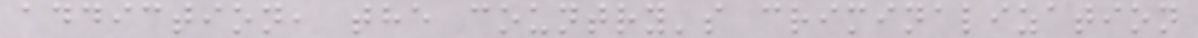addiction, the country's criminalization
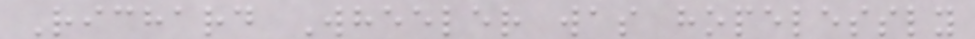Richard Wheeler was hopelessly
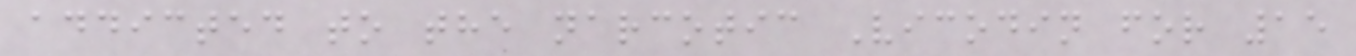addicted to the narcotic Vicodin for 15
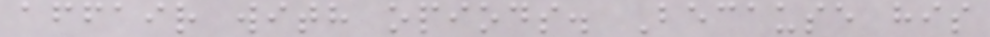affair with opiods. Because his
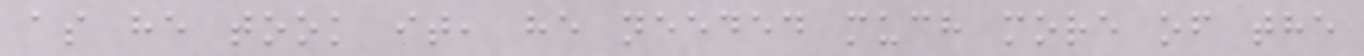as he took it, he needed much more of the
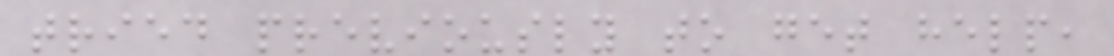tried previously to get help,
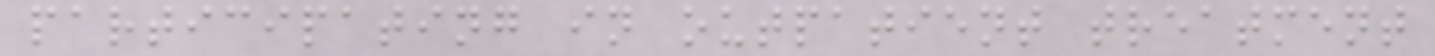participating in outpatient treatment
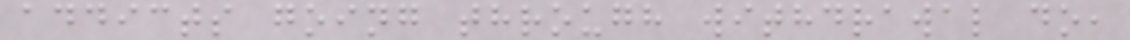addicts going through withdrawal do,
